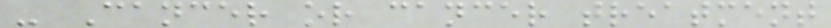- Cancer or cancer treatment
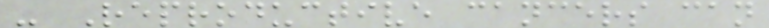- Reproductive cancers can
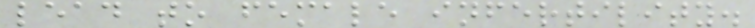lead to female infertility.
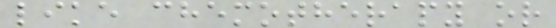like chemotherapy or
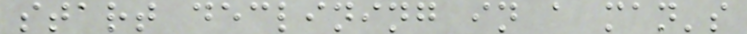start declining in a man's
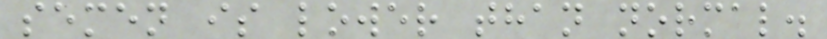semen is lower than normal.
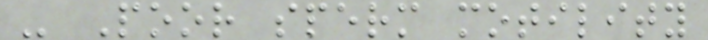- Poor sperm motility
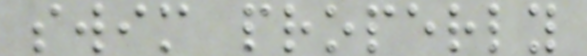swim properly
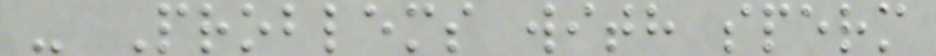- Problems with sperm
